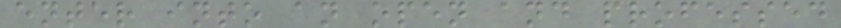enter into an open and professed
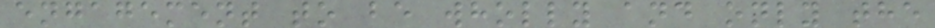engagement to be wholly and only the
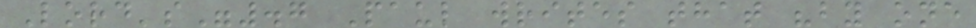Lord's".7 Paul writes that "by one
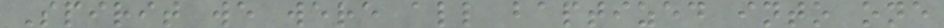Spirit we were all baptized into one
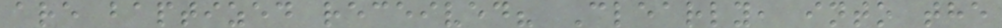are baptized received? Clearly, into the
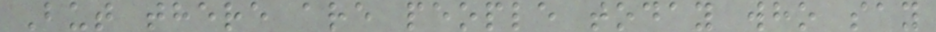But there are people today who say
